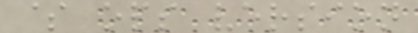$ ops version
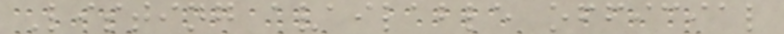Listing available official
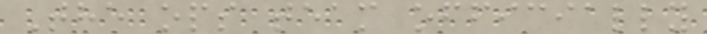The ops team officially
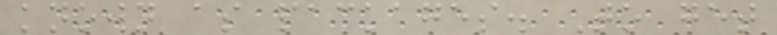known as packages. To get
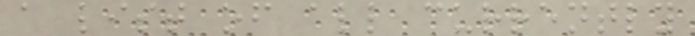a list of all currently
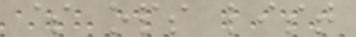$ ops list
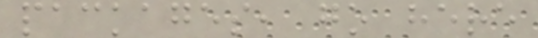packages, go here
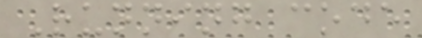Running code
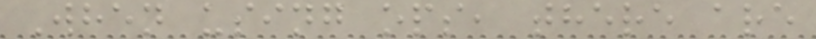When using ops, there are
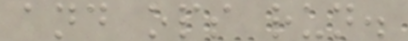and ops run.
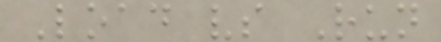Load vs Run
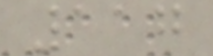117
